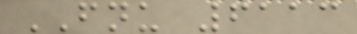FNU 6113
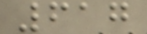617
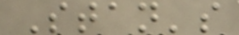Stan's
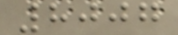8007
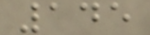145
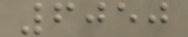6050
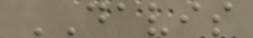DAVIS
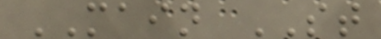MAIN ST
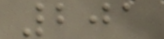201
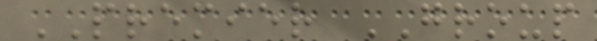PREMIER GROUP
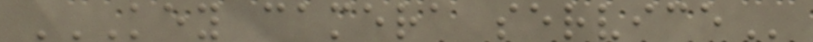KEY CAMERA SERVICE
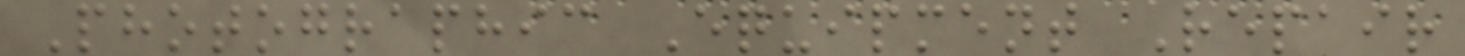Photographic Equipment Repair
